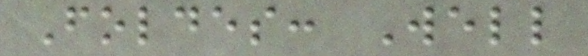Foldes: Well
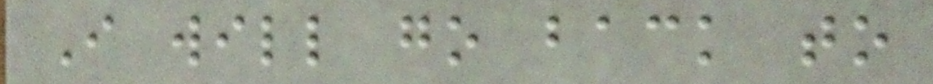I will go back to
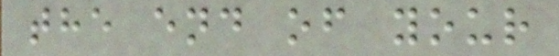the end of your
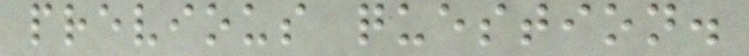previous question.
